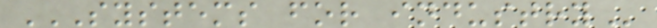SYSTEMS FOR INDUSTRY
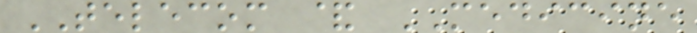TELECOM & MEDICINE
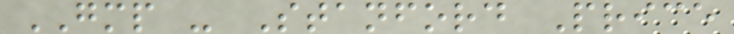GMP - Stanford Price
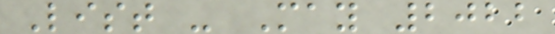List - May 2022
